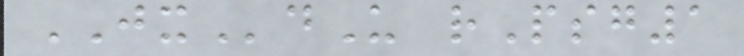JXdU rPsg1
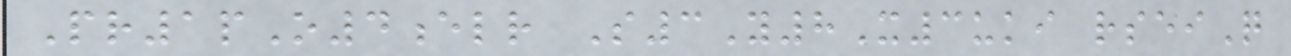Pr1pO4elr S3Y8X3uki rseiQ
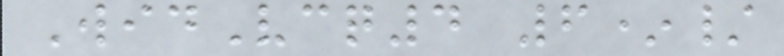WidVcq4 6*/
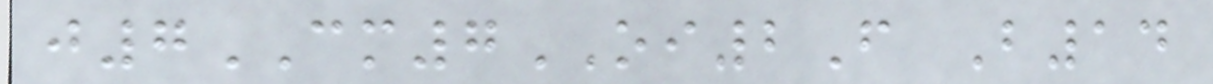j7CM7OI2F B14
